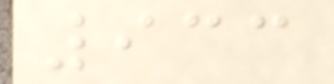933
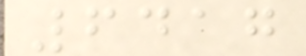6417
